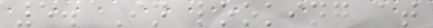5. In looking at
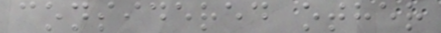considered other
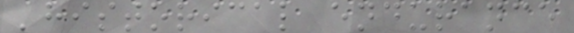'historical endurance
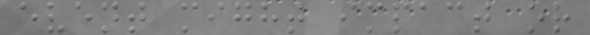event might impact or
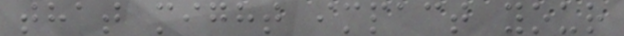that might impact your
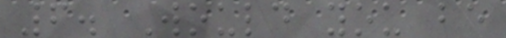6. Would you be
